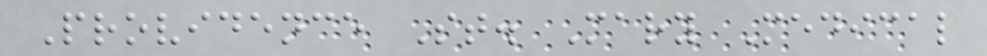Providence St. Mary Medical
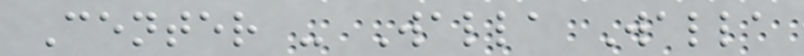Center - Walla Walla
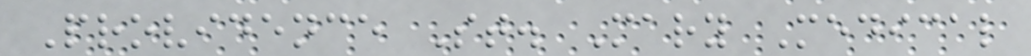Providence St. Mary Medical
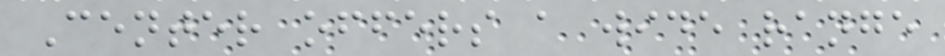Center offers a wide range
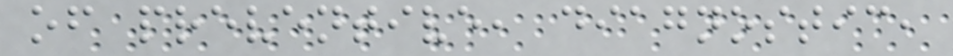of preventive, diagnostic,
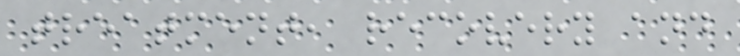treatment, recovery and
